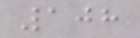108
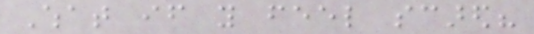What if you feel scared?
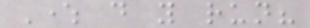Where do you run?
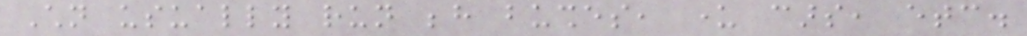Children usually run behind bushes, under cars, etc.
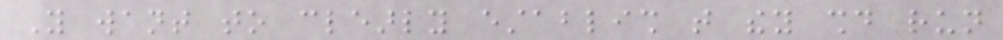You want to clearly establish that they should run
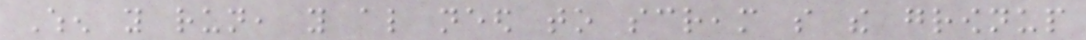When you run, you also need to scream so the grownup
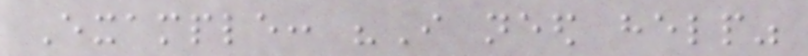Example: "I need help"
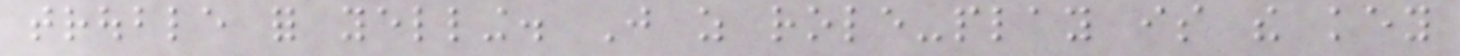trouble for yelling. Just as role-play is the key
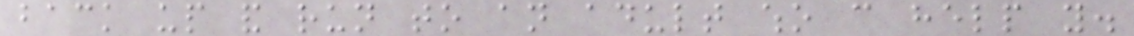back up and run to an adult who can help you.
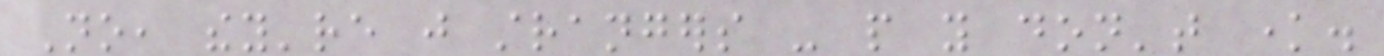No, they're just strangers - people you don't know.
